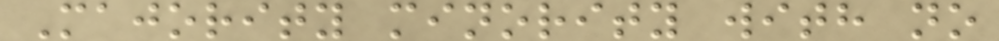Majority minority with no
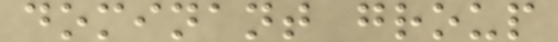dominant group
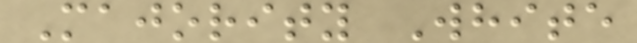Majority White
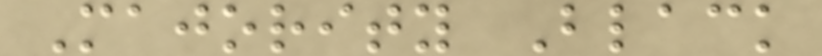Majority Black
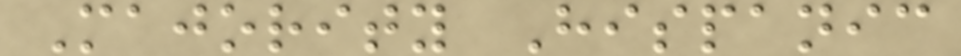Majority Hispanic
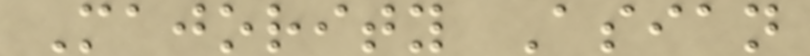Majority Asian
